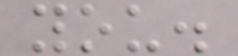you.
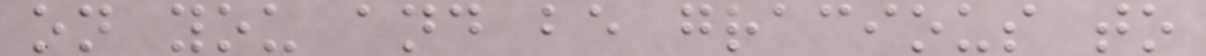on you and be gracious to
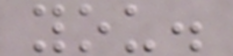you.
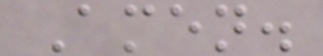Amen.
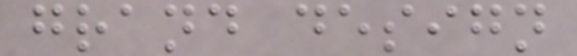grand design
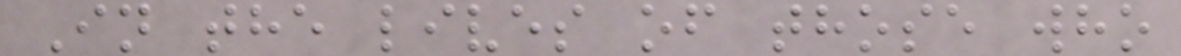In the lives of those who
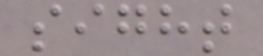sight
